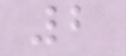2
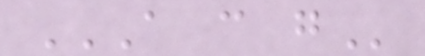A C G
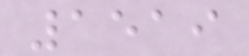1519
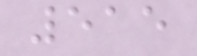515
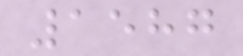1587
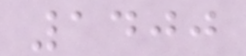1400
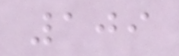109
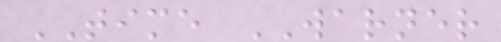TIME WARNER
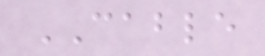CABLE
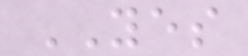YES
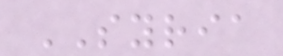SYRIA
